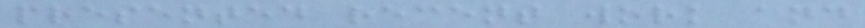presented recent work and
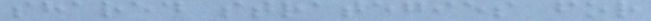shared strategies for
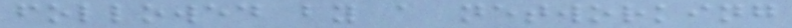followed by a networking
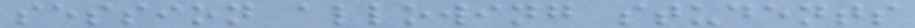session allowing students
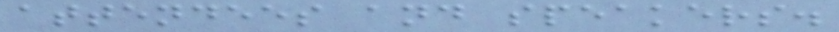attendees and speakers.
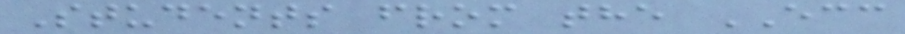Students from the ECC
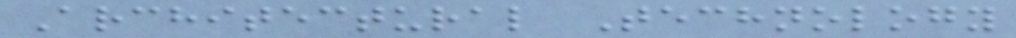Architectural Technology
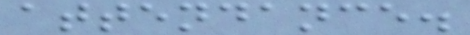attendance.
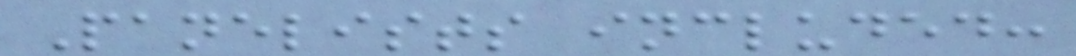Panelists included:
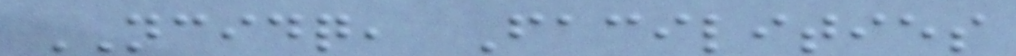NCIDQ, Facilities
